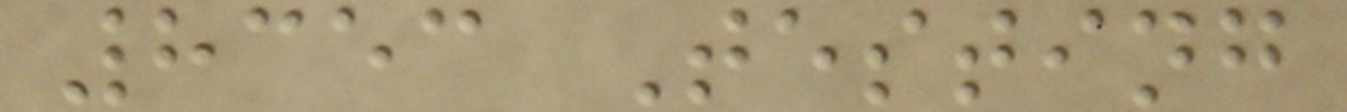8353 Testing
